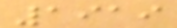1919
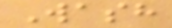Wash
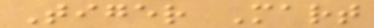Tiger Mart
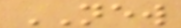NEW
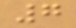7
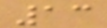13
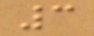3
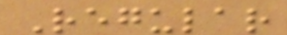Regular
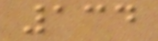134
